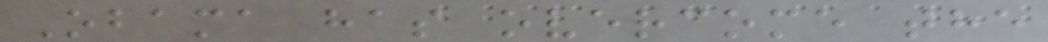Obama has overcome the
